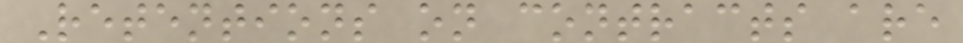Retentions on contracts are
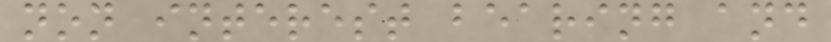non interest bearing and
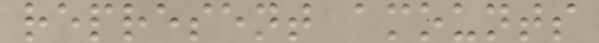represent amounts
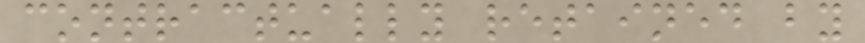contractually retained by
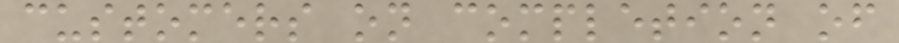customers on completion of
